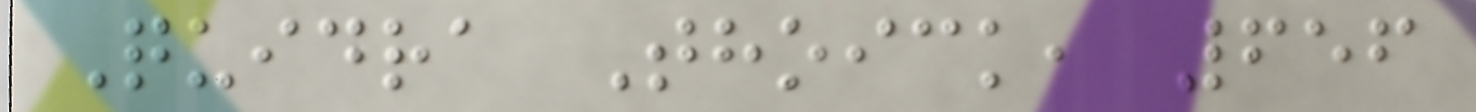Quidra Thoick, 656
